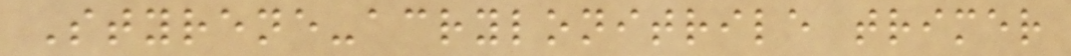Styrene-acrylonitrile trimer
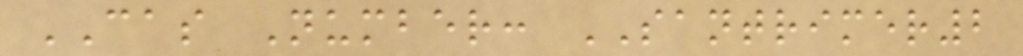CAS Number: SANTRIMER2
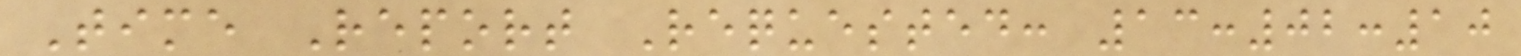Time Report Requested: 13:02:10
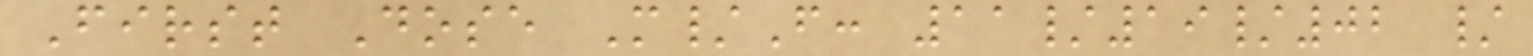First Dose M/F: 11/19/02 /
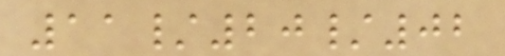11/20/02
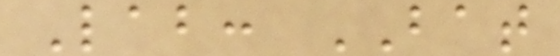Lab: BAT
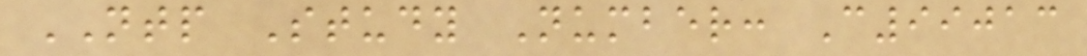NTP Study Number: C99013
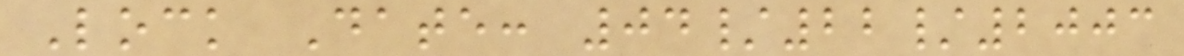Lock Date: 04/22/2003
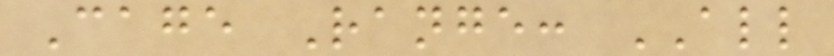Cage Range: ALL
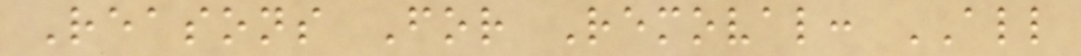Reasons For Removal: ALL
